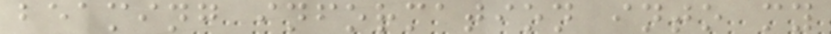beaming information into my
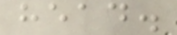head.
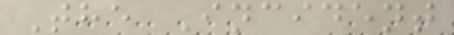The Incident
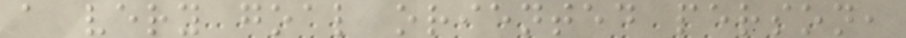a very goal oriented person,
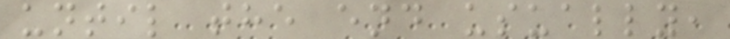until the end usually,
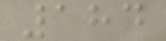184
